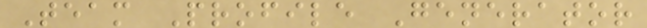Team Profile Generator
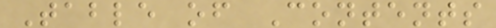Table of Contents
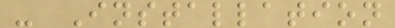- Installation
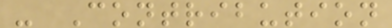- Contribution
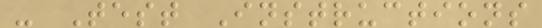- Test Instructions
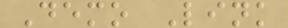Demo Link
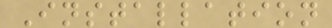Installation
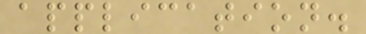application.
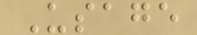Usage
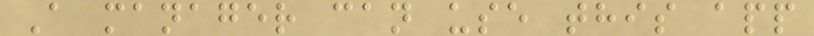A manager can use this app
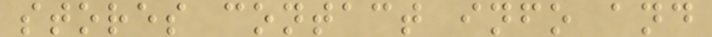stores contact info and
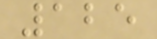125
